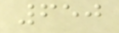650
